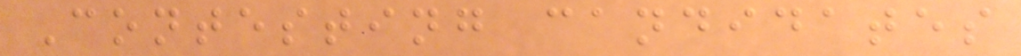Contesting candidates
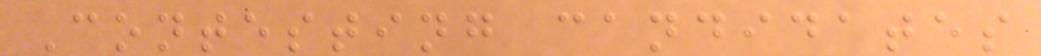Contesting candidates
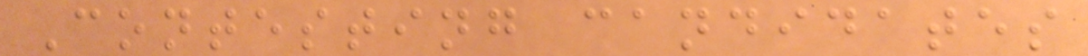Contesting candidates
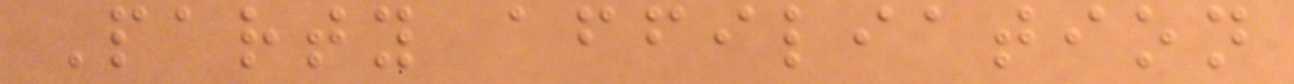Party affiliation
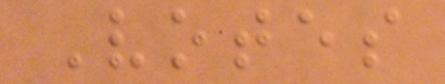Votes
